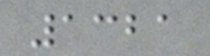1321
